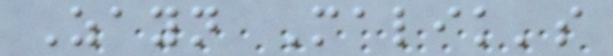Zayn Malik's
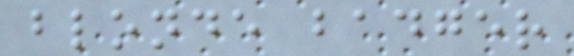blonde badger
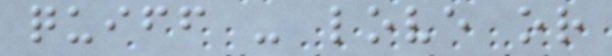quiff - love or
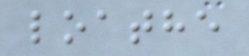loathe
